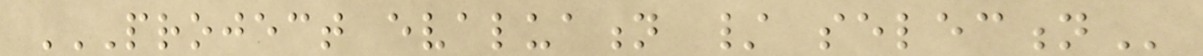PROJECT EVALUATION / SELECTION
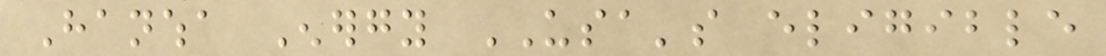Hanwha Energy USA's eligible
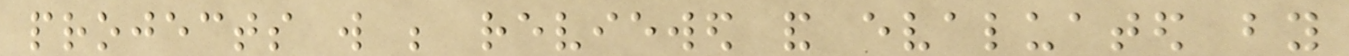projects will be reviewed and evaluated by
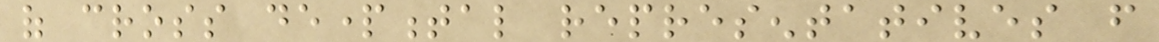of cross departmental representatives from
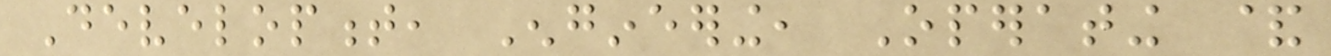Development, Engineering, Operating &
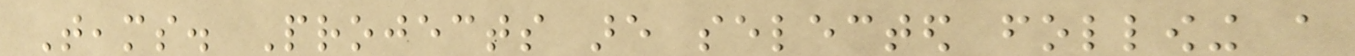Teams. Projects are selected following a
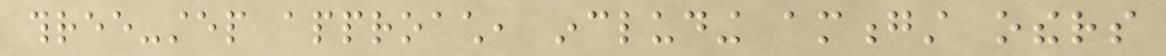three-step approach, including amongst others
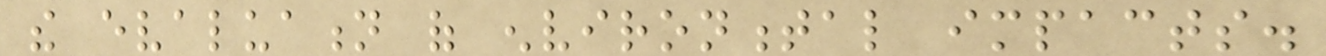the evaluation of environmental impacts.
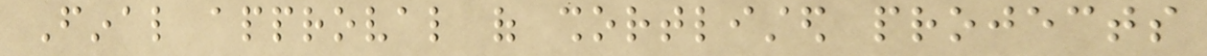Final approval of shortlisted projects
